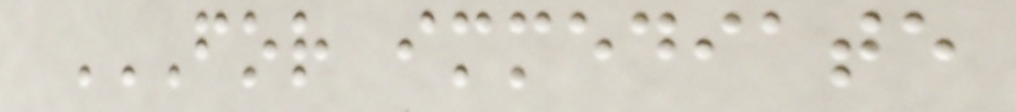FOR IMMEDIATE
